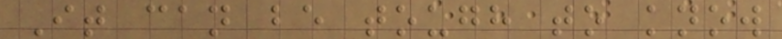It can be tough to know
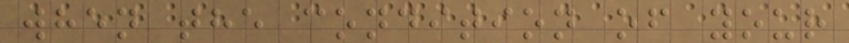when the condition of your
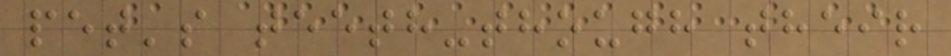pet's teeth-though their
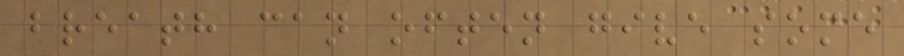breath can often give some
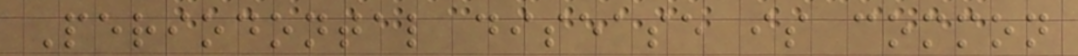Periodontal disease is common
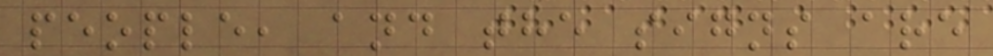people, and the signs are
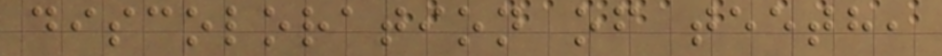discoloration of teeth,
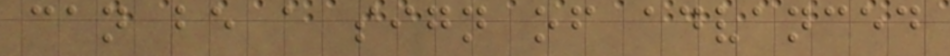can be a sign of advanced
